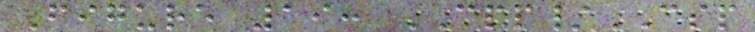Figure 19: CPP/CSP
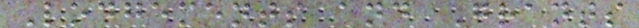Lodgements and Grants
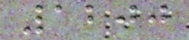1200
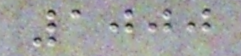1000
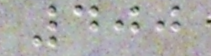400
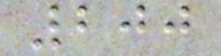200
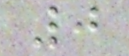0
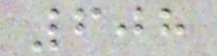608
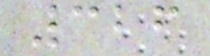326
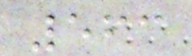563
